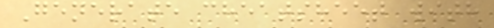Generate cheatsheet with
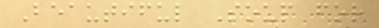Beautiful Soup for
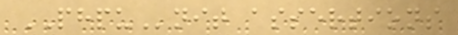PHPUnit assertions
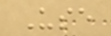Use
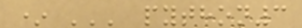* ''' python3
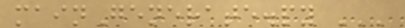mainGenerate.py '''
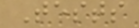Tests
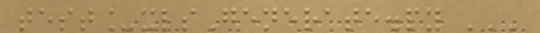test_xlsGenerate.py '''
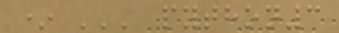* ''' python3
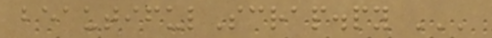beautifulScrap.py '''
